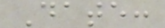Date:
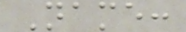Name:
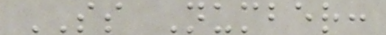SS Number:
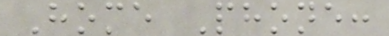Home Phone:
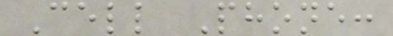Cell Phone:
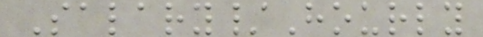Salary/Hourly
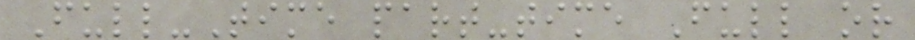Full-Time part-time Full or
